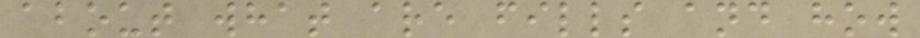about what are fills and how
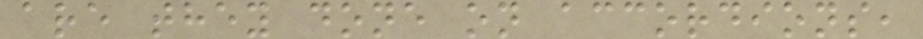are they done on accordions,
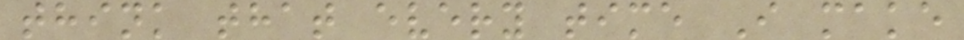think that every time I make
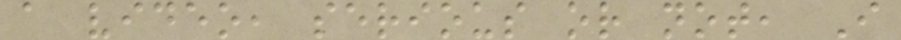a video, serious or not, I
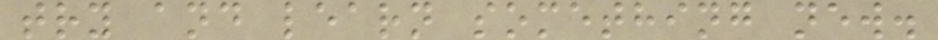try and learn something new.
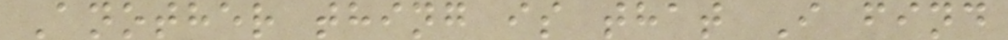Another thing is that I find
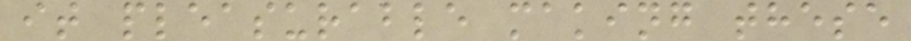it pleasurable making these
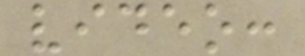video:
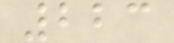223
